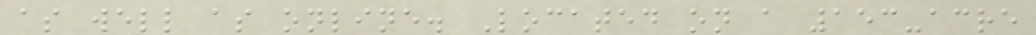as well as online. Located on a 153-acre
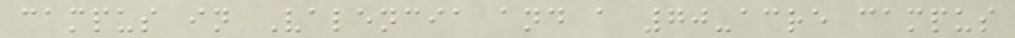campus in Valencia and a 70-acre campus
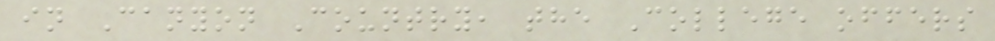in Canyon Country, the College offers
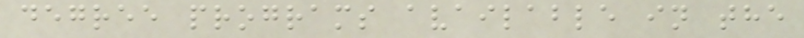degree programs available in the
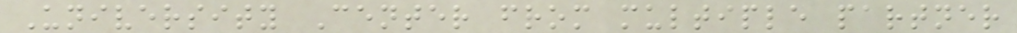University Center from multiple partner
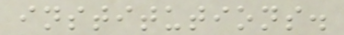institutions.
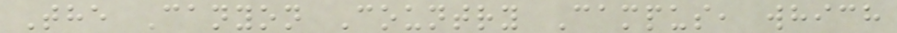The Canyon Country Campus, which
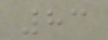83
